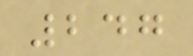247
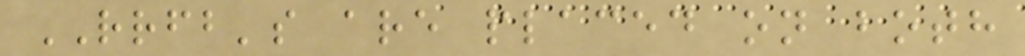RRFB's are placed on both
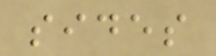sides
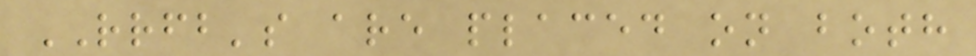RRFB's are placed on both
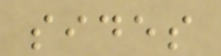sides
